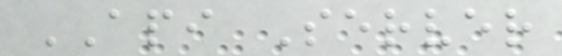API Server
